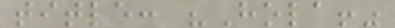title: "Hola!"
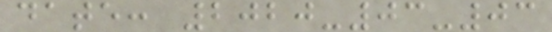date: 2020-03-03
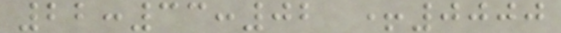22:33:02 +0000
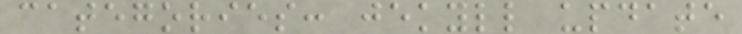categories: jekyll update
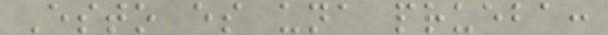Esto es una prueba:
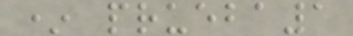* prueba1
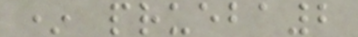* prueba2
